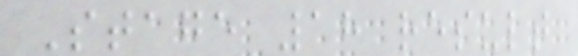Stage 18 result
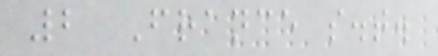2 France s.t.
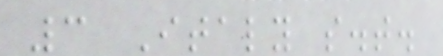3 Italy s.t.
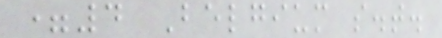=4 Belgium s.t.
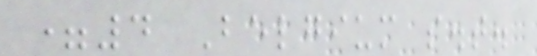=4 Belgium s.t.
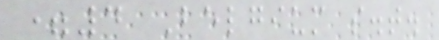=4 Belgium s.t.
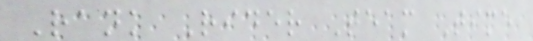Rank Rider Team Time
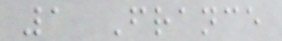1 France
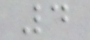4
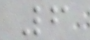6
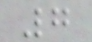7
